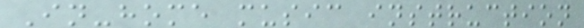In-home music instruction
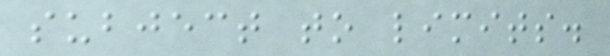subject to limits.
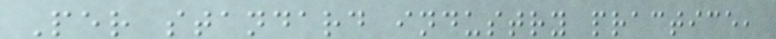Per standard industry practice,
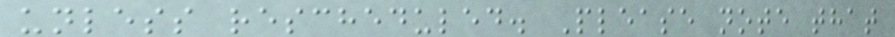unless rescheduled. Please note that
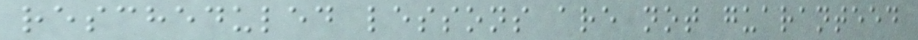rescheduled lessons are not guaranteed
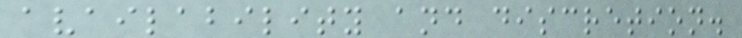availability and discretion.
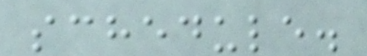schedule.
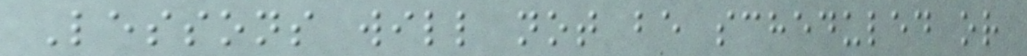Lessons will not be scheduled or
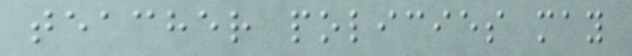teacher policies may
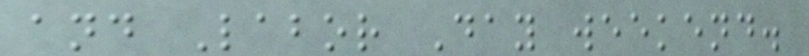and Labor Day weekend.
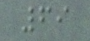69
